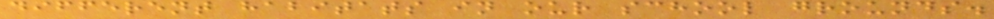different habitats in our school grounds.
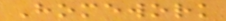Homework
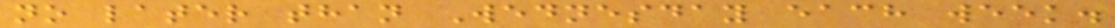no later than Wednesday each week.
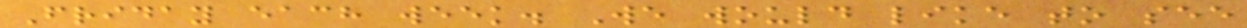Friday each week. We would like to see
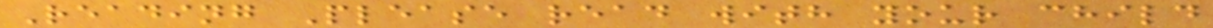Reading Please read with your child
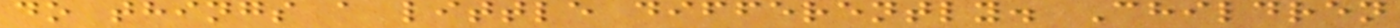do things a little differently. Children
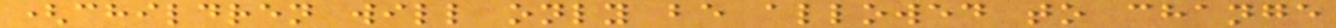(children will only be allowed to change
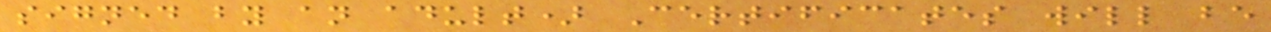signed by an adult) Certificates will be
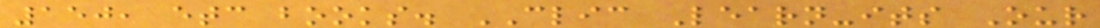150, etc books. CLIC Learn-its Our
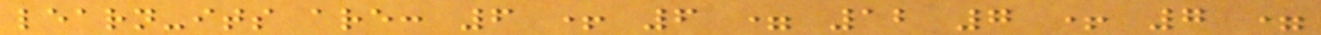learn-its are: 6 + 6 = 12 7 + 7 =
